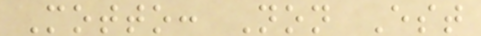Motto: Non Est
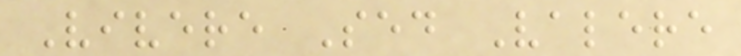Vivere Sed Valere
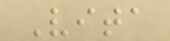Vita
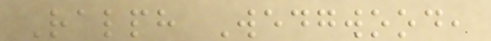Ralph Wedgwood,
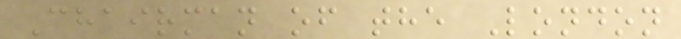Chairman of the London
